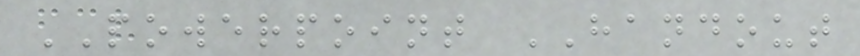POWERPOINT HANDOUT
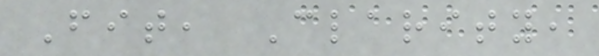Fit, Clarity,
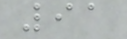91
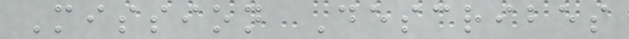Mission Describes
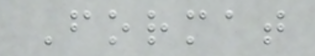Format
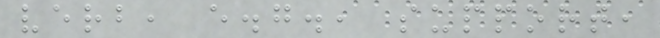verb, e.g., support,
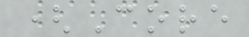(Core
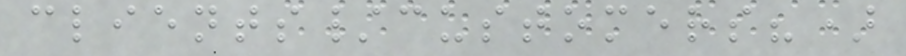clients/customers?)
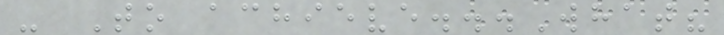- To achieve...What?
